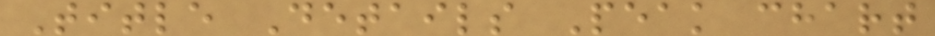Title Details Peak chart
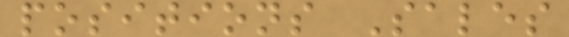positions Sales
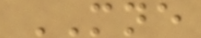MNE
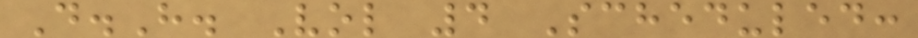D.H. Vol 4 Scheduled:
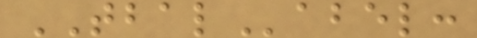TBALabel:
